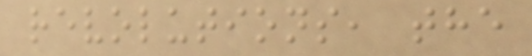revolutions, the
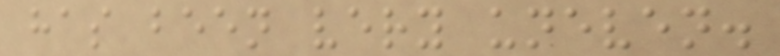has been very uneven.
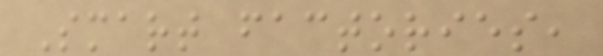Smart factories,
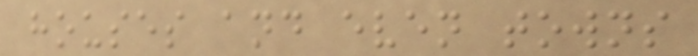houses and even towns
